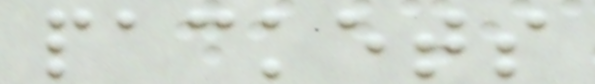packets
